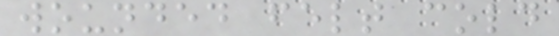wounded felt cold
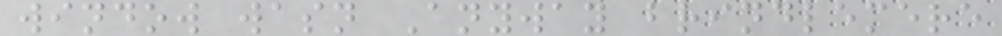window wasn Anyway brindlemere
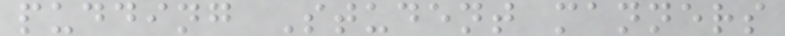pudding Student manners
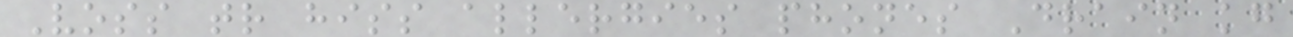Voss tr hiss allergies phones Drain kg
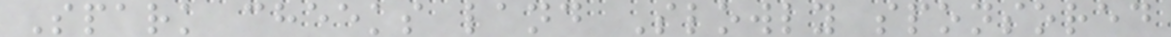Spark cheeks land Slowly sponsored
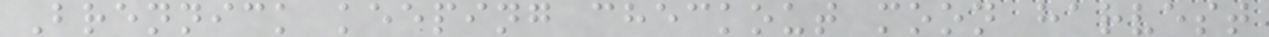Brennick keeping checkout moon harvest
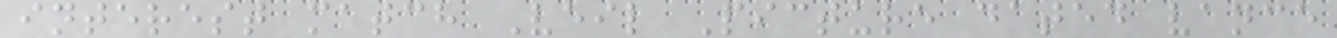interest match Veil Picture dated vance
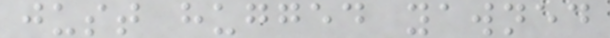just hugged yawned
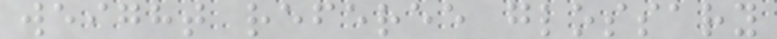weight referee glossary
